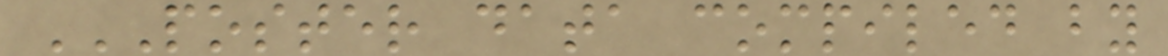POSTER DATA COMPILED BY
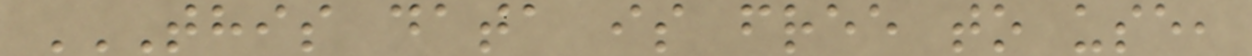THIS DATA IS FREE TO USE,
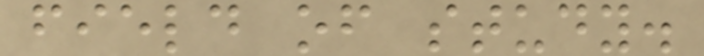field of study.
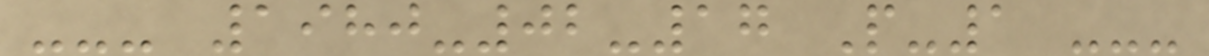--- 1980-02-17 P-1 ---
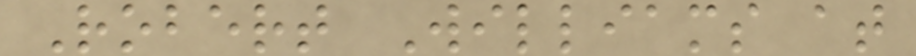Robert Williams at
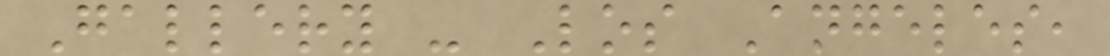Gallery - Los Angeles,
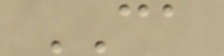CA
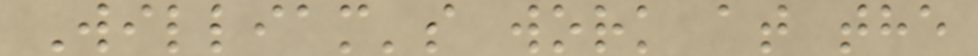William's work at the
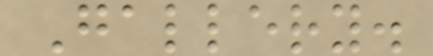Gallery.
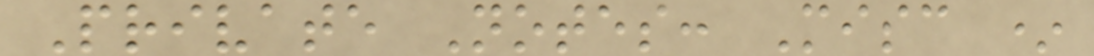Private Notes: Misc *
